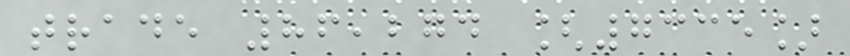trade 86,274 [7335]
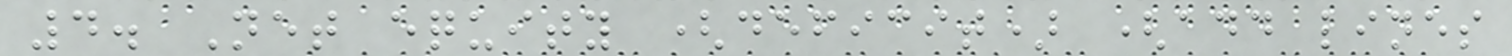4. Net equity (deficit) (add lines
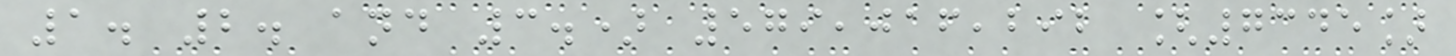1. 2. and 3.) 579,016,292 [7345]
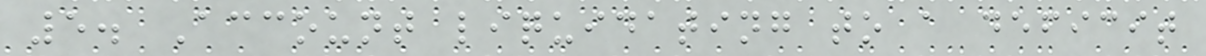5. Account liquidating to a deficit
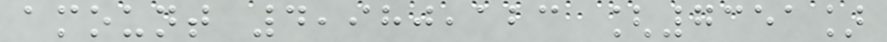amount 4,980,123 [7351]
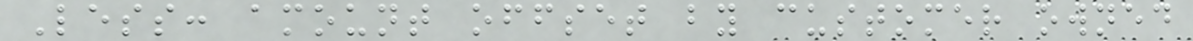Less: amount offset by customer owned
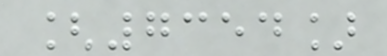[7354]
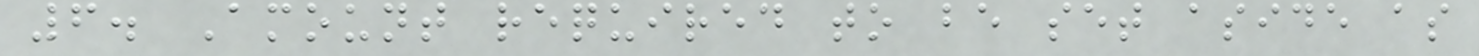6. Amount required to be set aside as
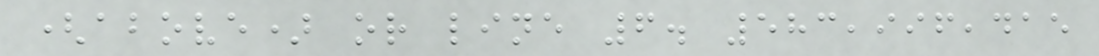(above) or line 6. 583,996,415
